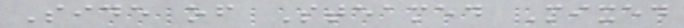Side of Steamed Mixed
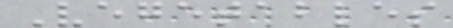Vegetables
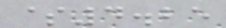$4.25
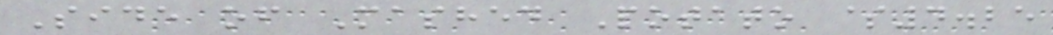Side of Mashed Potato $4.25
